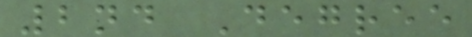2nd Degree
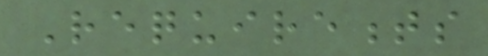Requirements
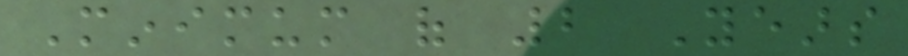Minimum of 2 Years
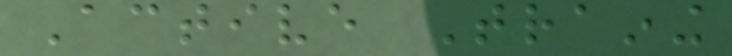Active Training
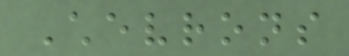Chevrons
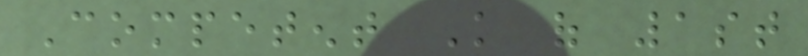Competent Knowledge of 1st
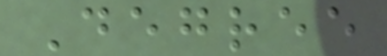Degree
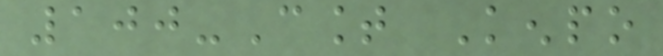100-Count Kenpo
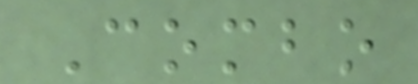Combo
